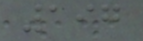197
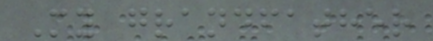My grandfather
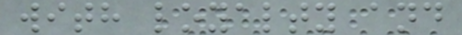with loyalty and
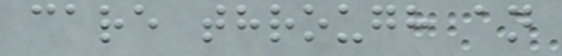care through an
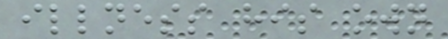illness his own
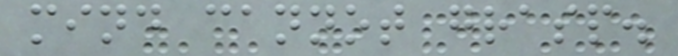mind cannot grasp.
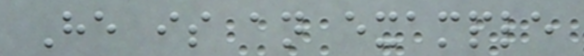He is an example
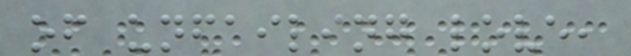of unfailing love,
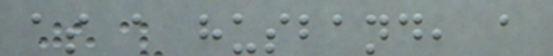as a husband, a
